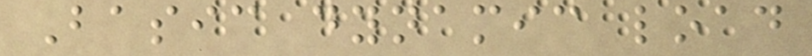Basic dynamic load
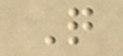Q
